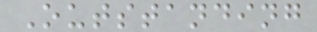Outstanding
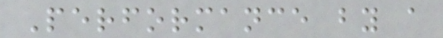Performance by a
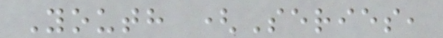Youth (Series,
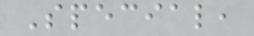Special,
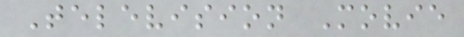Television Movie
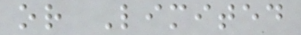or Limited
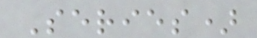Series)
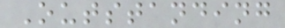Outstanding
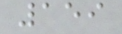159
